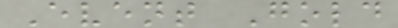Event Gold
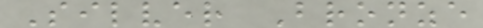Silver Bronze
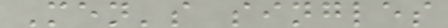Men's singles
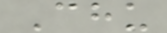Chu
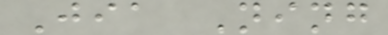Jia Ning
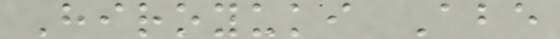Hiroyuki Abe
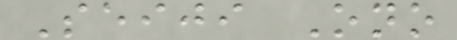Seiji Ono
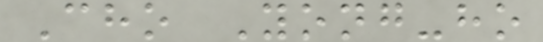Cho Yong-ho
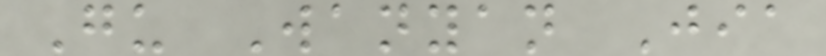Gu Wanyan Jia
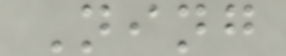Ning
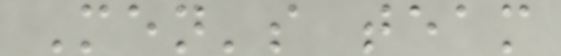Men's team
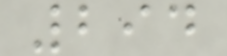294
